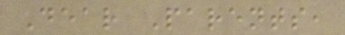Dear Parents,
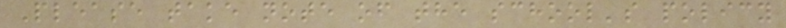Please take note of the school's policy
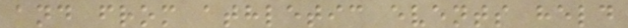and from athletic events held
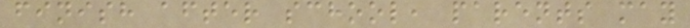finish after school, parents may
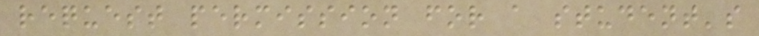request permission for a student's
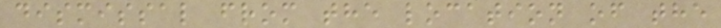dismissal from the location of the
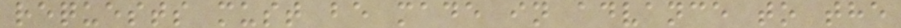requests must be made in advance to the
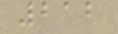212
